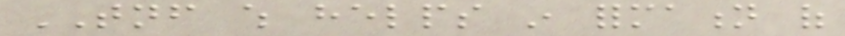TNF which helps in formation of
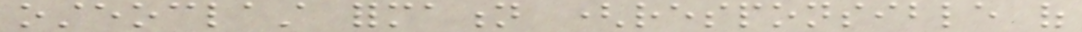osteoclast formation (responsible of
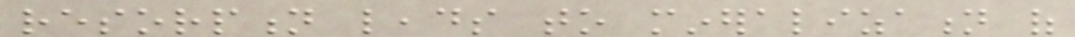resorption leads to mineralization of
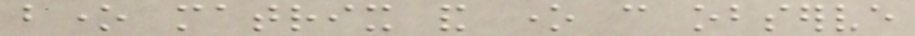bone matrix and one can observe
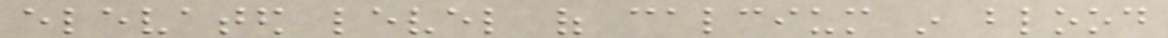elevated level of calcium in blood
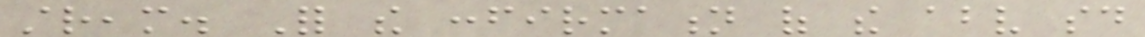stream. For the confirmation of the above said
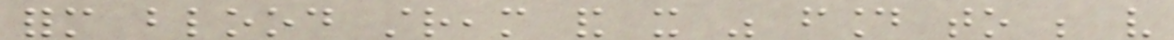form blood stream and it was found to be very
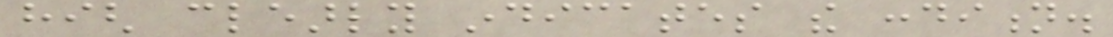high clearly indicates the condition.
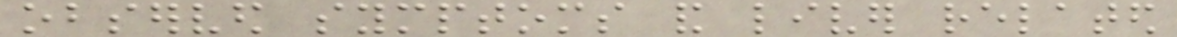observed symptoms and liver related
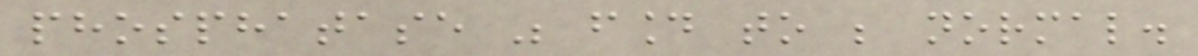phosphatase was found to be normal.
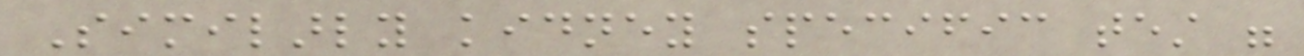Similarly kidney specific test were
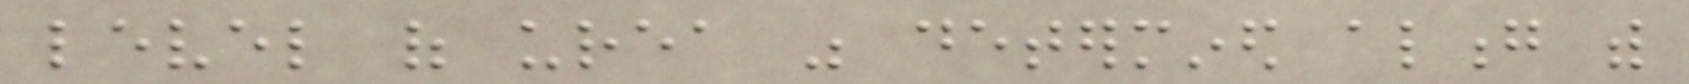level of urea was determined along with
